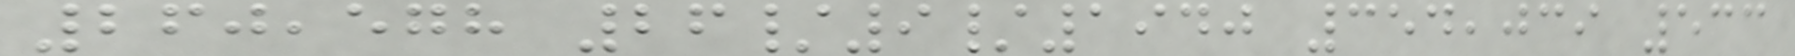260,578 26/9/1940 354,039 533
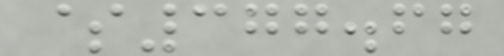$377.67
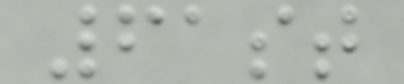61st
